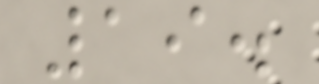19.
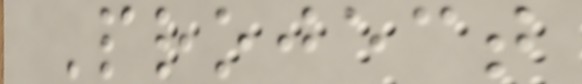Project
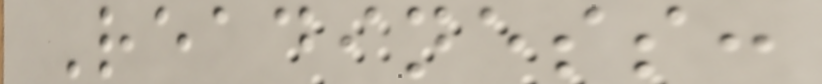Readiness:
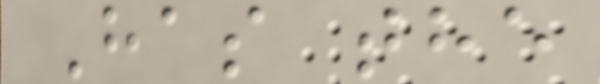Has the
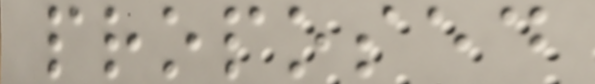proposed
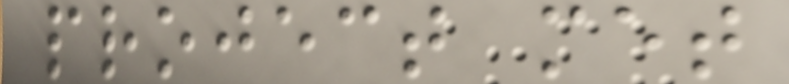project met
